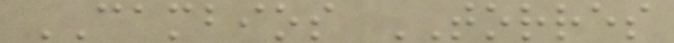CAMBIOS TORRES
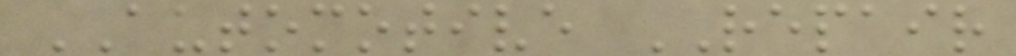AUTOMOTIVE REPAIR
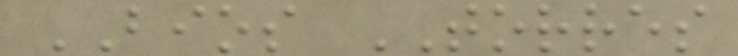BIOS TORRES
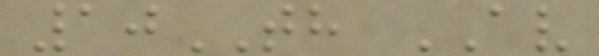10TH AV
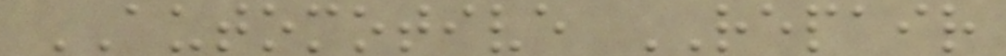AUTOMOTIVE REPAIR
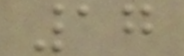17
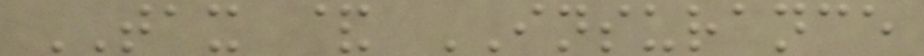TAX & INSURANCE
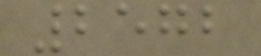2572
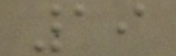19
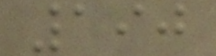190
